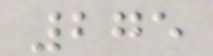275
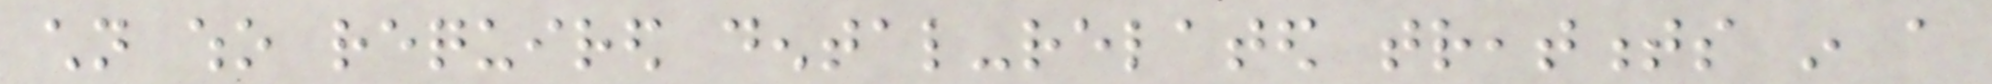children who required dental-related treatments in a
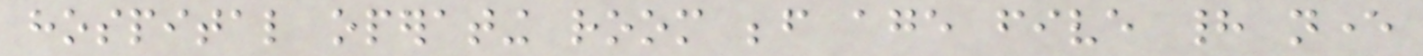hospital operating room before age five had never
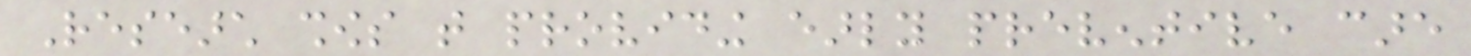Research shows that providing early preventive care
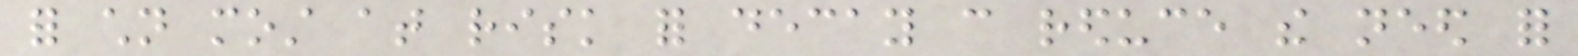for children most at risk for decay can reduce the need for
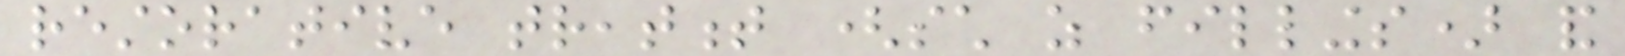restorative treatment (such as fillings) and
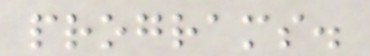programs.
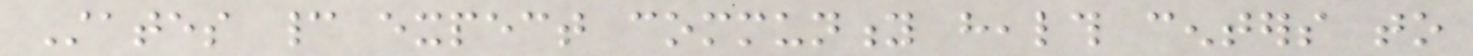States cannot expect community health centers to
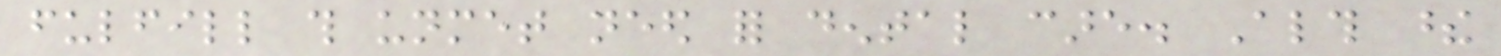fulfill this unmet need for dental care. Although these
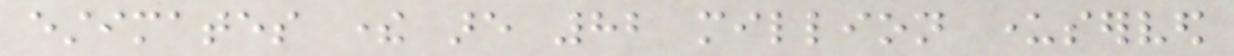estimates there are 82 million underserved
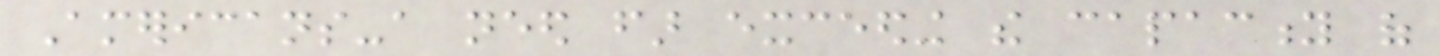Americans-a need far exceeding the capacity of
